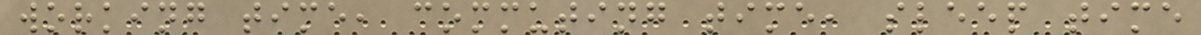working time, commuting time, sleep time
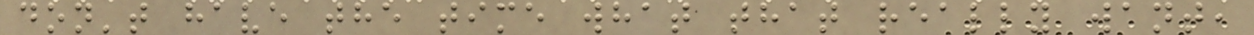don't have the time what that really want,
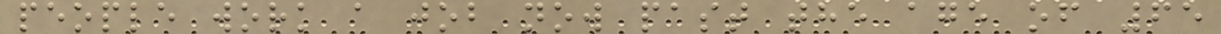people work a job now past the age of 65
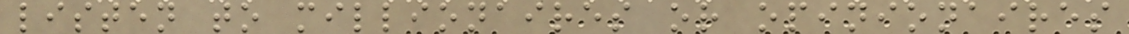listen to millionaires or opinionaires
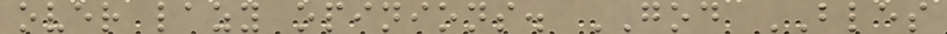over lazy opinions. GOD BLES
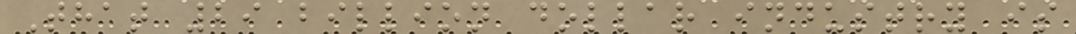That 29 billion dollar industry is
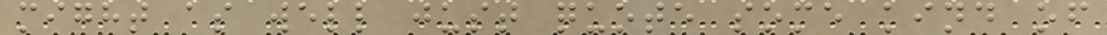might as well just quote some kind of
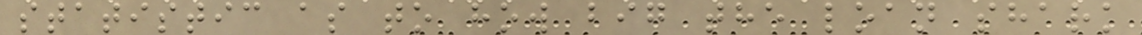statistic as to how big the loan shark
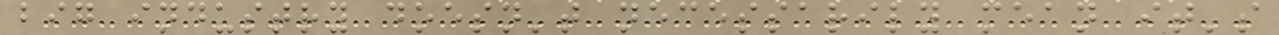big industry doesn't necessarily mean it's
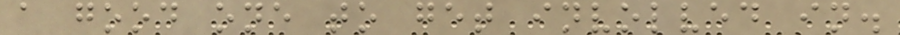a good one to get involved in.
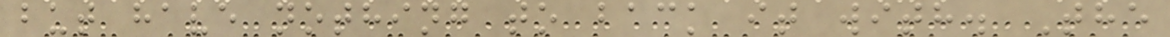but have nothing to back it with. The
